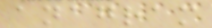anagram
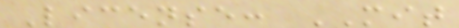License: MIT
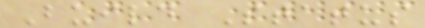Build Status
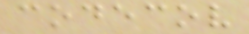codecov
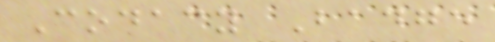Codacy Badge
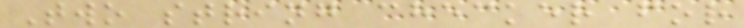Two string checker for
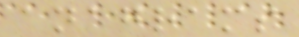anagrams
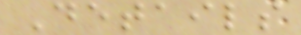Details
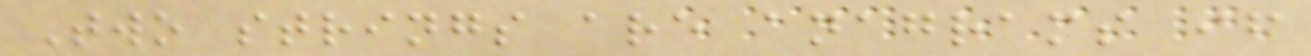Two strings are anagrams if
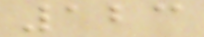123
